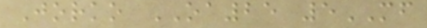Jorko OA25 5MF
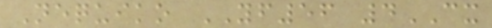Nequiko YF56 4CX
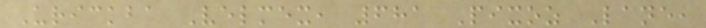Urickba Velmex, 681 Pixoz Lane,
